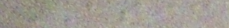ASIC
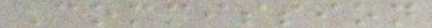Commission
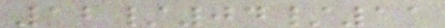12/04/11
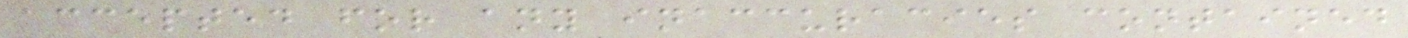accepted for any inaccuracies contained
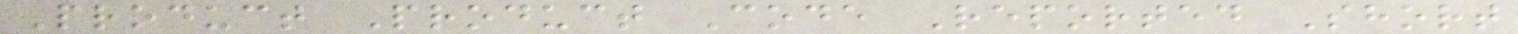Product Product Code Reported Short
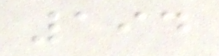194
